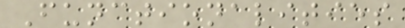Functionalities
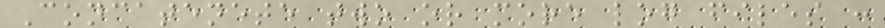Concatenete two or more log files :
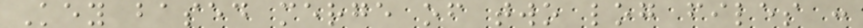Key based merge of two log files :
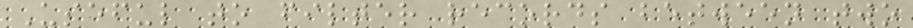Useful to filter records between two
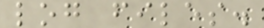log files.
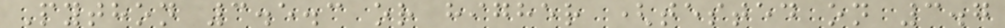Python 3.5.3 or higher (tested on 3.7
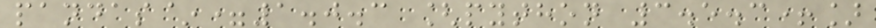pandas~=1.0.3 [python 3.5.3+]
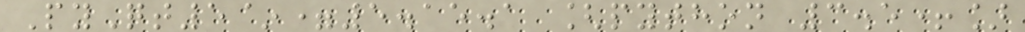PyQt5~=5.15.1 [python 3.5+]
